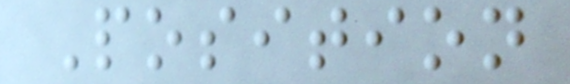Position
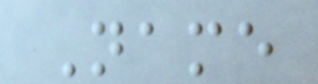Name
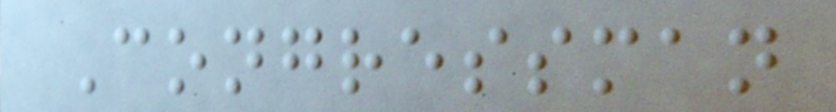Congressman
